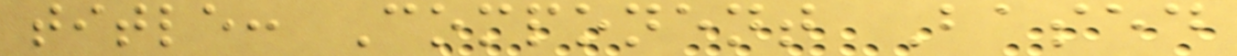title: Component Based
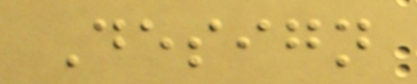Design
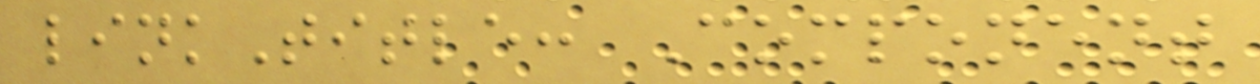linkTitle: Component
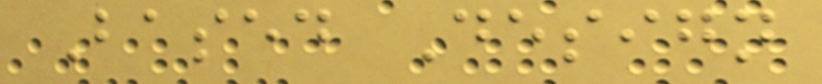Based Design
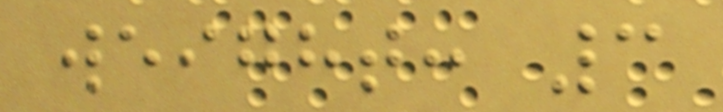weight: 3
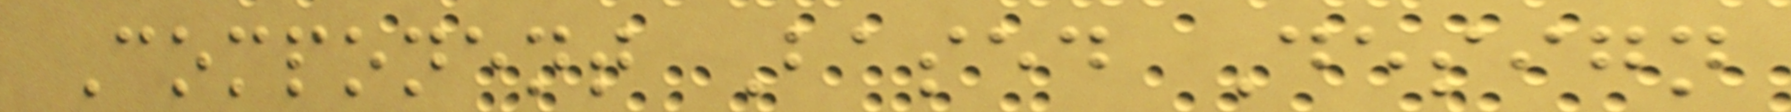Component Based Design
